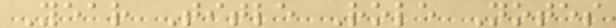Year Title Role Notes
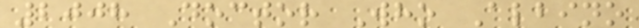2008 Doctor Who Albino
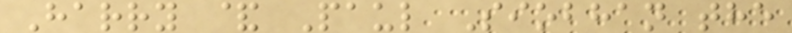Harry & Paul Siobhan the
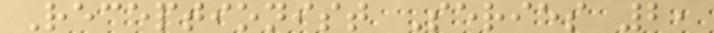Receptionist Series 2,
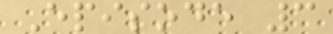Episode 3
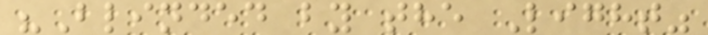"Blinded by the Light"
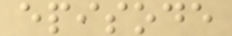episode
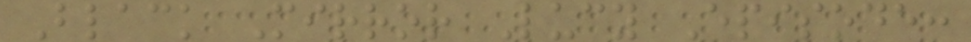Black Mirror Lucy Episode:
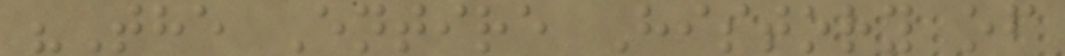"The Entire History of
